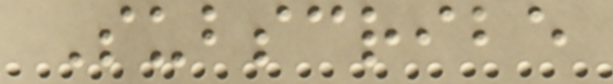Subscribe
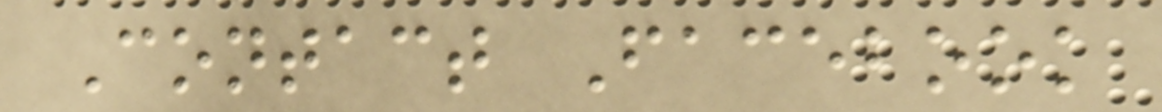Contact Facebook
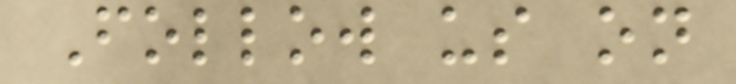Follow us on
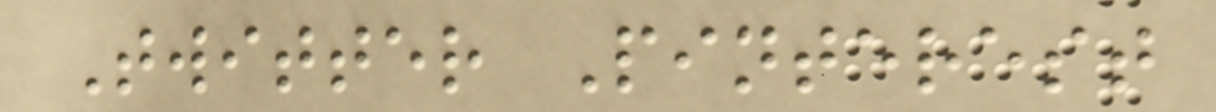Twitter Pinterest
